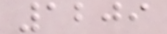1209
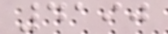4190
